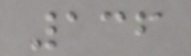136
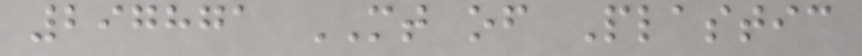297871 MT of Plastic
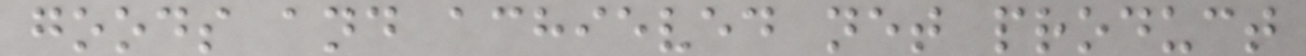goods and achieved net product
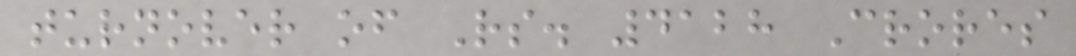turnover of Rs. 4128 Crores
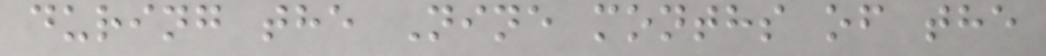during the Nine months of the
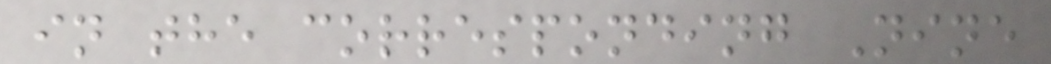in the corresponding Nine
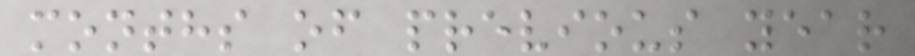months of previous year
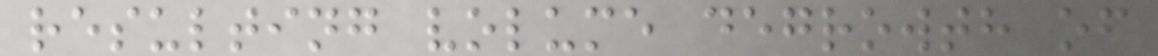resulting volume degrowth of
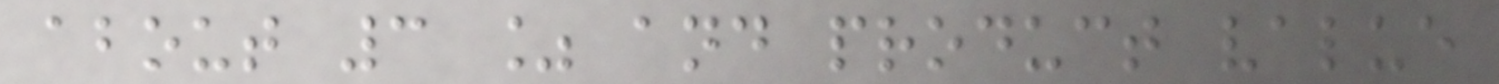about 3 % and product value
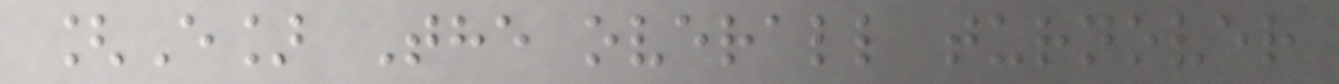[E] The overall turnover
